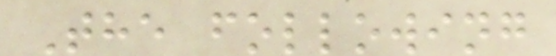The following
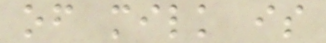of milk is
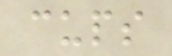cups
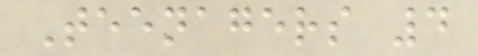Teenagers 4
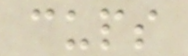cups
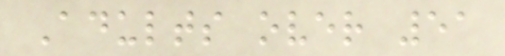Adults over 51
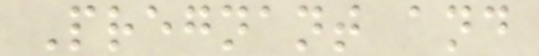Pregnant and
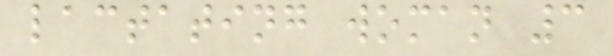lactating woman 3
